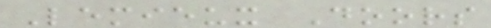Lemieux Doors
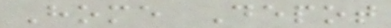Home Depot
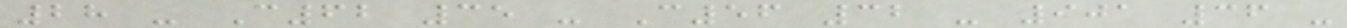28 - C62 35 - C56 32 - 901 36 -
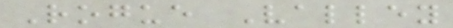Rogue Valley
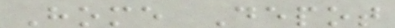Home Depot
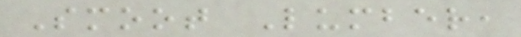Smoot Lumber,
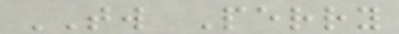TW Perry
